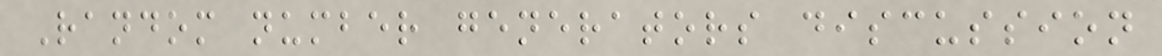Random number generators discussion
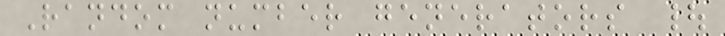Random number generators |
